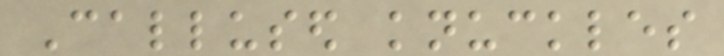Callused knuckles
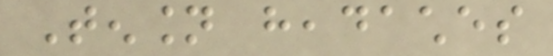Tension headaches
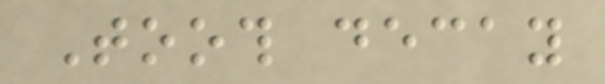Tooth decay
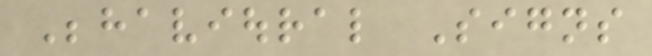Behavioural Signs
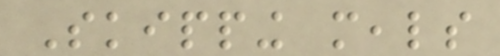Skipping meals
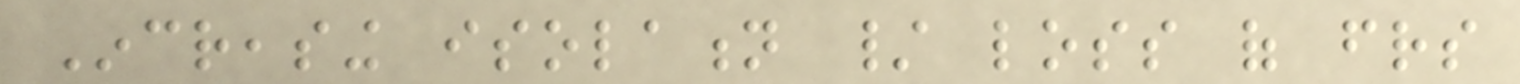Increasing isolation / loss of friends
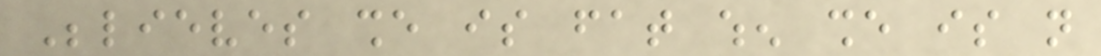Believes she is fat when she is not
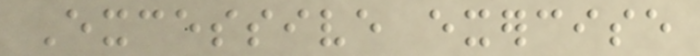Excessive exercise
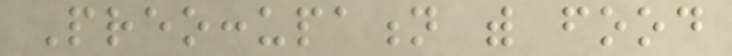Preoccupation with food
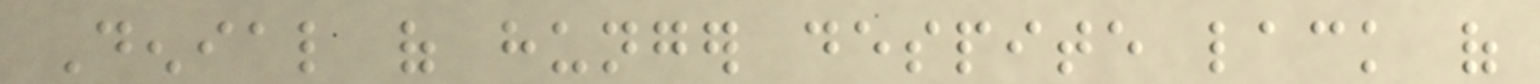Denial of hunger despite lack of
